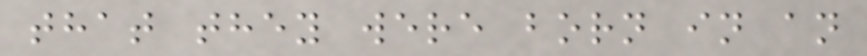that they were born in an
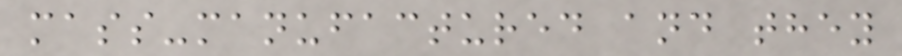mass-manufactured and they
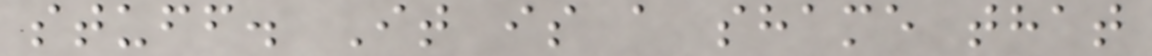stuff. It is a shame that
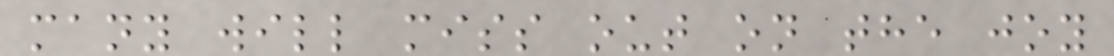many will miss out on the joy
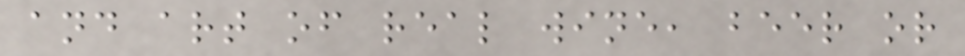and art of real wine, beer or
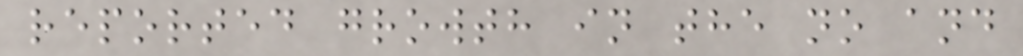reported growth in the no and
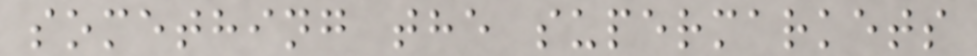something the supermarkets
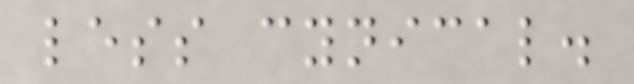less cynical.
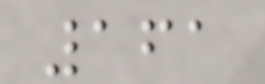161
